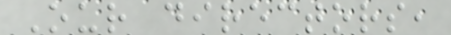Our directors,
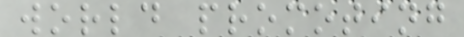world promoting
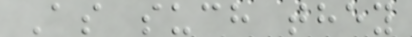As such they
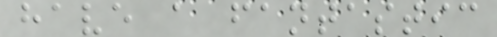have a fantastic
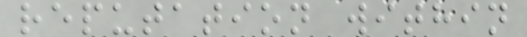reputation within
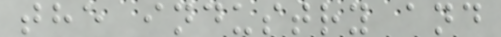the industry and
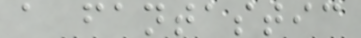a fantastic
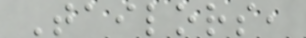Tailors,
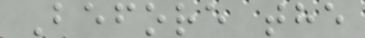Before the
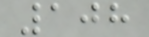108
